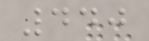440
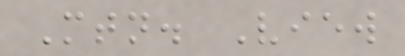Mtn. View
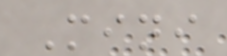Mini
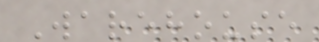Warehouse
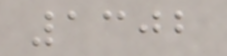1302
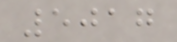5017
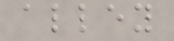alley
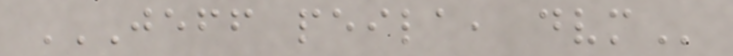JEFF PEILA, DVM
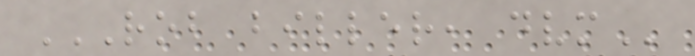ROB BILLER, DVM
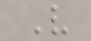V
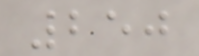250
